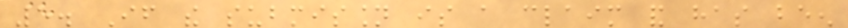5. If the submission is a claim and has been
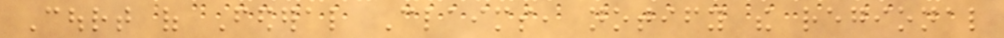Court of Federal Claims, notify the regional
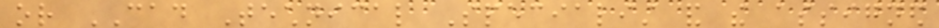or CAD Technical Specialist and the assigned
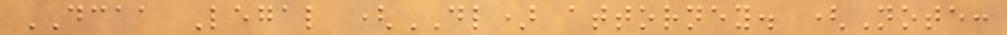DCAA Legal (DL) attorney. (Note:
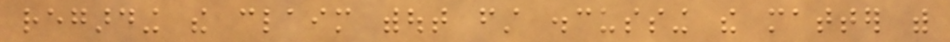regarding the claim without first discussing the matter with
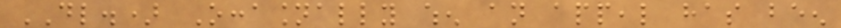DL.) Occasionally when an appeal has been
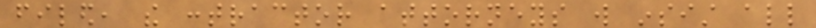filed, the contractor attorneys will insist all
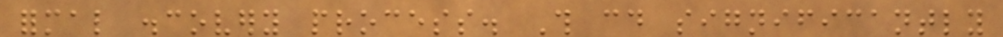formal discovery process. This could significantly
